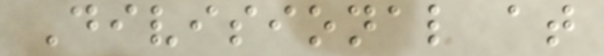Divisional at
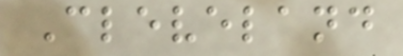Cleveland
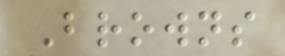Browns
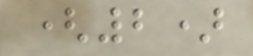(2)
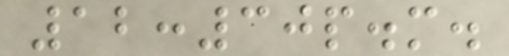12:30p.m.
